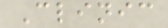Clinic
